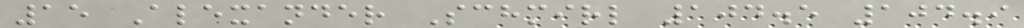15 Alexander Schmirl 104.5 104.9
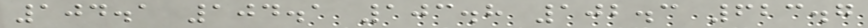104.1 104.1 103.8 102.3 623.7
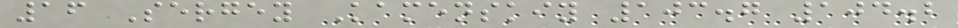16 Sergey Kamenskiy 103.7 104.2
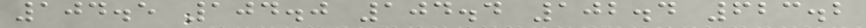104.5 104.0 104.4 102.4 623.2
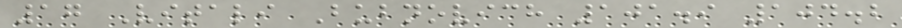17 Vitali Bubnovich 101.9 104.2
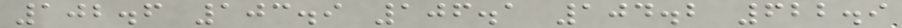102.6 103.9 106.1 104.2 622.9
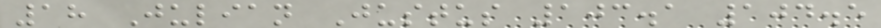18 Julian Justus 103.1 104.5
